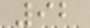92
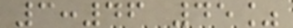3:46 45%
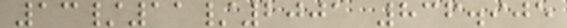13/11/2001 836.905
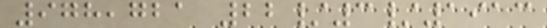978,721 22/3/1913
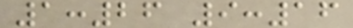1:26 9:16
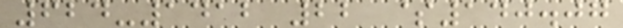624-1412 22 $140.07
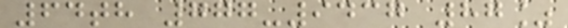64th 777-9437 87%
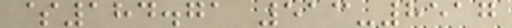$184.71 513-8517
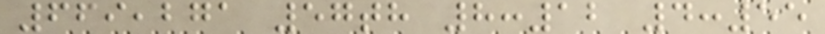669,271 57th 8:12 4:55
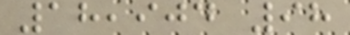18,904 98
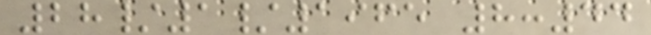28/1/1965 8:44
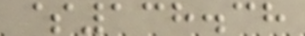$138.38
